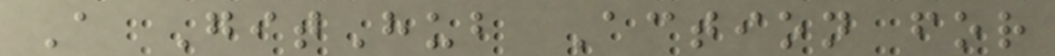A GitHub Action for
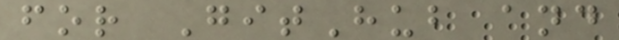for GitHub and
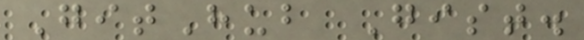GitHub Gist.
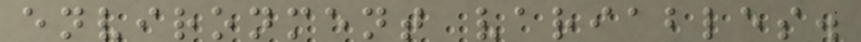environment variables.
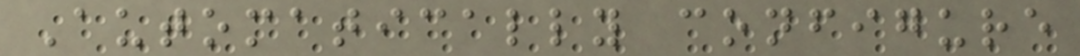Automatically configure
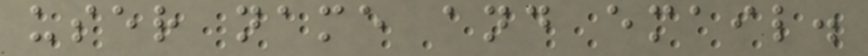user name and email.
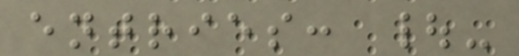entries: |-
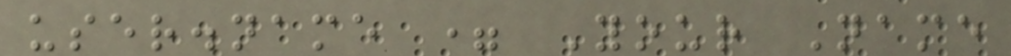user.name = Your Name
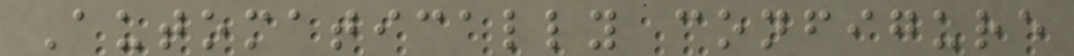Automatically configure
